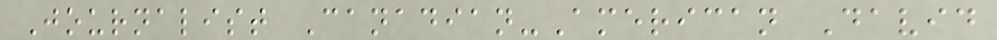Journalist Canadian-American David
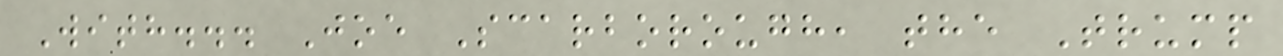With... Joe Scarborough, the Trump
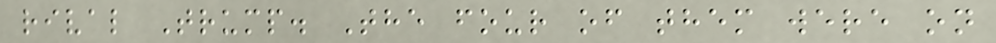rival Trump. The four of them were on
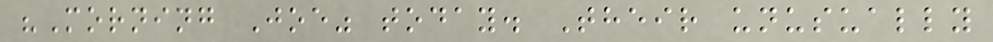"Morning Joe" today. Their unusually
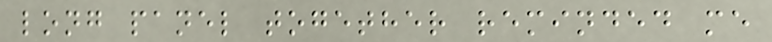long panel together reminded me
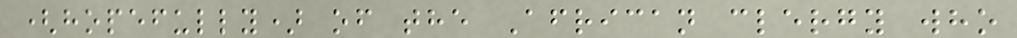(hopefully) of the African clergy who
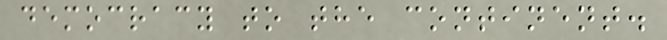democracy to the continent.
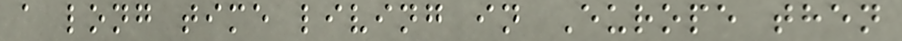a long time living in Europe then
